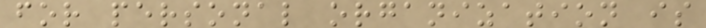for personal organization is
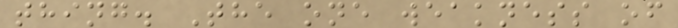thing. The one weakness of
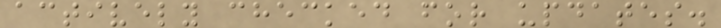actively checked for updates.
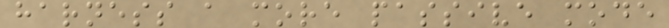harness a more passive mode
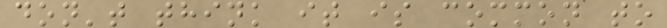don't think it is common to
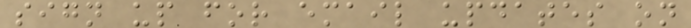sign up for email updates on
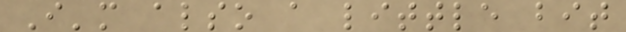I'm also a little bit
